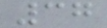37
